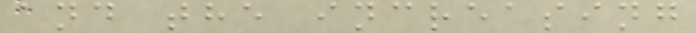and the increasing
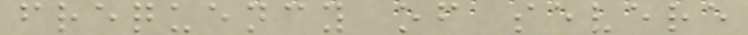frequency of severe
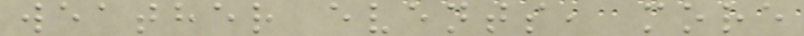weather events, more
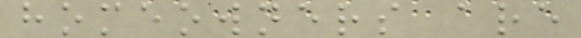homeowners are
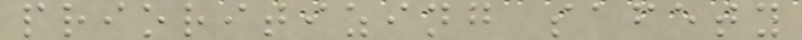prioritizing safety
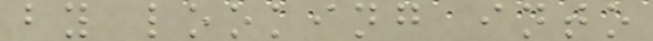by looking into
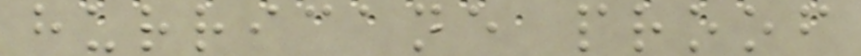hurricane proof
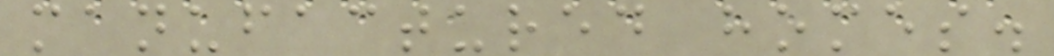manufactured homes.
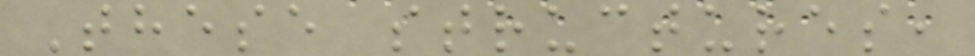These structures,
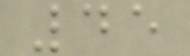45
